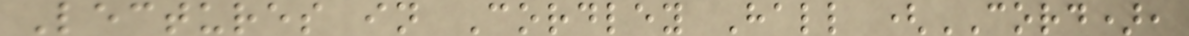Lectures in Cordley Hall (CORD),
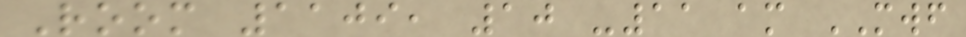Room 1109, 10 -11 am MWF
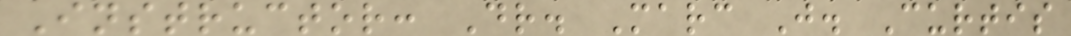Instructor: Dr. Marc J. Curtis
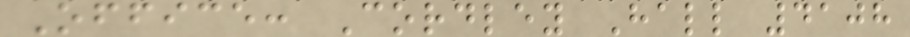Office: Cordley Hall 4108
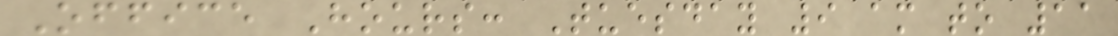Office Hours: Tuesday 9 am to 11
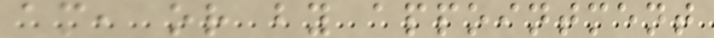am, or by appointment
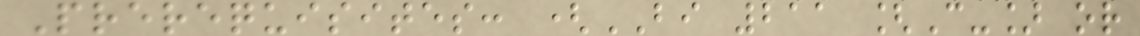Prerequisites: (BI 211 [C-] or
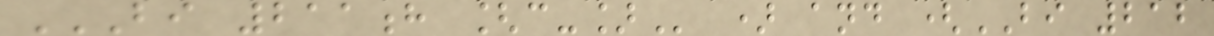BI 211H [C-] ) and (BI 212
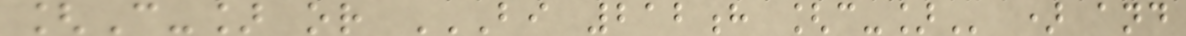[C-] or BI 212H [C-] ) and
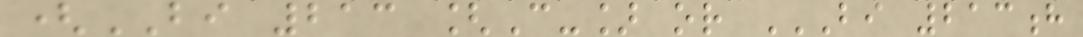(BI 213 [C-] or BI 213H
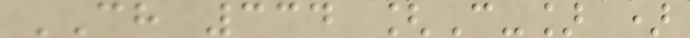CH 334 [C-] )
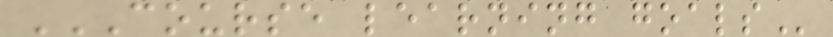COURSE LEARNING GOALS
